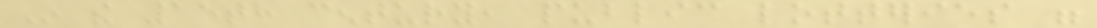In the 15th century, public lotteries were
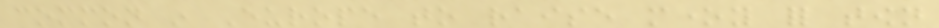common in Europe to raise money for town
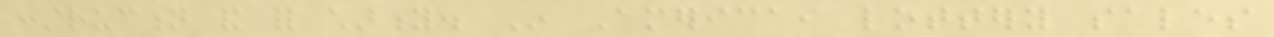construction and for charity. In America, lottery sales
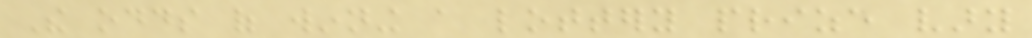The odds of winning a lottery prize vary
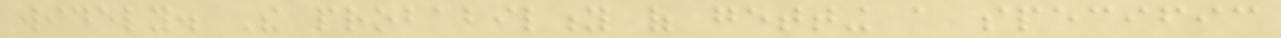widely. The probability of getting a specific
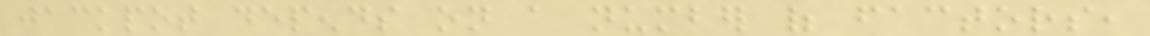jackpot depends on a number of factors,
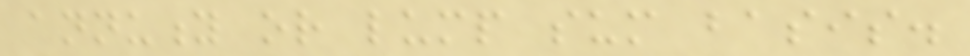annuity or lump sum basis.
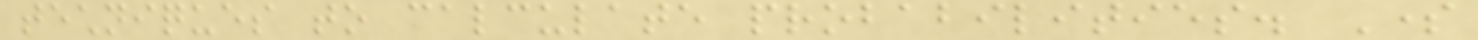techniques to calculate probabilities. Some
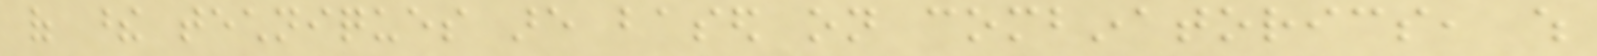of these techniques are based on combinatorics, which
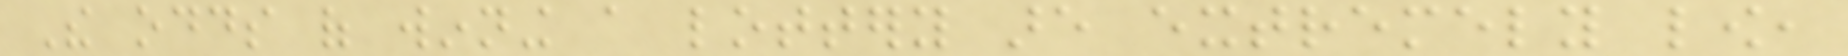The odds of winning a lottery are extremely low,
